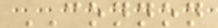CONNON
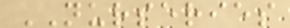NURSERIES
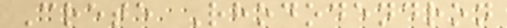Crete Rhododendron
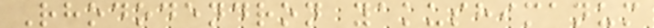Rhododendron yakushimanum
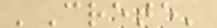'Crete'
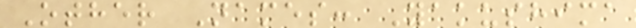Other Names: Yakushima
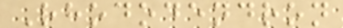Rhododendron
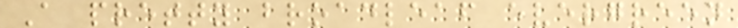A pretty broadleaf evergreen
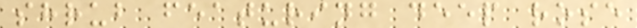shrub featuring deep rose
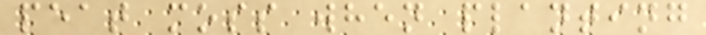peat moss when planting
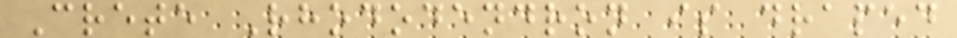Crete Rhododendron is draped
